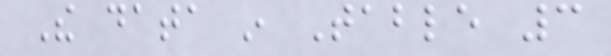The data in Table 3
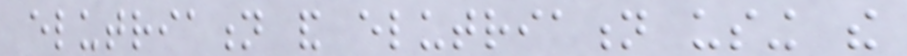elutriation and elutriation using the
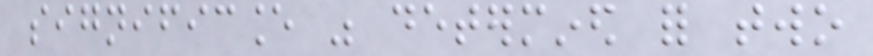significance was determined for two
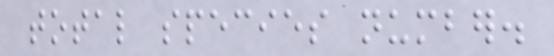total species number.
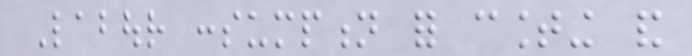Labour consumption for counting and
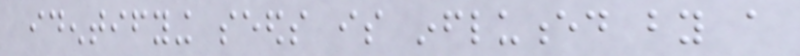identifying seeds is influenced by a
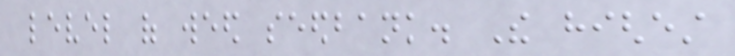level of weed seedbank. The highest
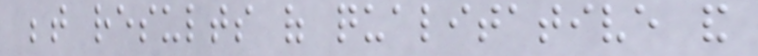between results of qualitative and
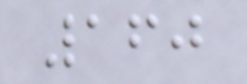160
